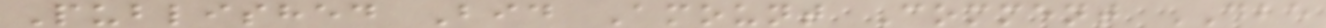Published Bid Amount Comment DBE
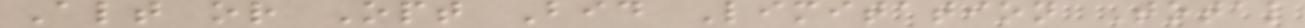Alt or Opt Bid Limitation Total
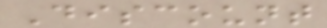Discount
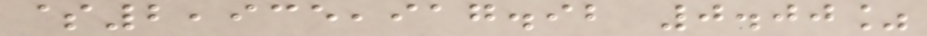$2,935,917.92 0.00%
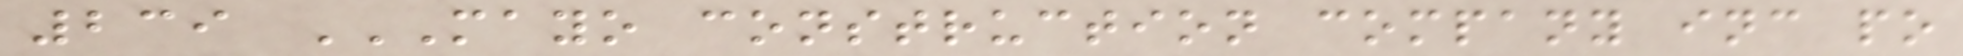239 MAYO CONSTRUCTION COMPANY INC PO
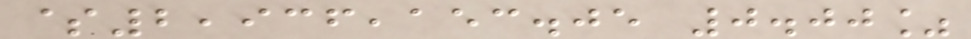$2,936,153.05 0.00%
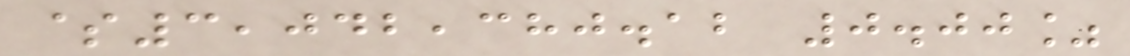$3,042,380.12 0.00%
